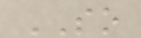SO
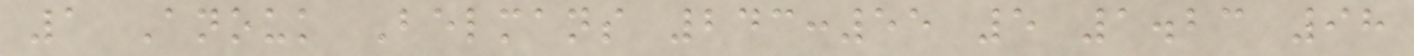1 Anouk Belmans 243:55 5 1.23 98
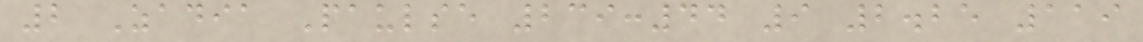2 Zadia Paulse 239:44 9 2.25 119
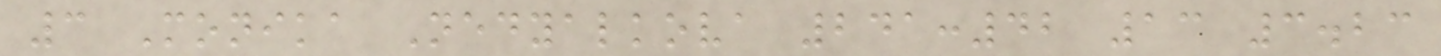3 Monika Nedyalkova 241:42 13 3.23
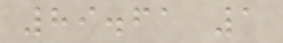89.61 1
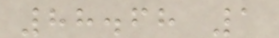88.68 1
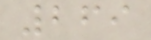269
